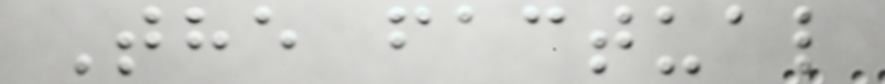The factual
